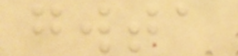gwta
